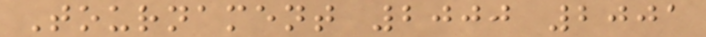Tournament 2000 2001
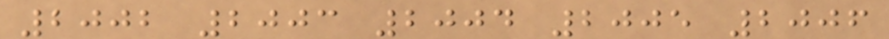2002 2003 2004 2005 2006
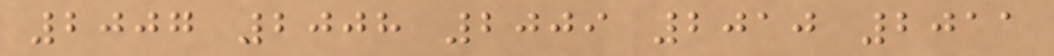2007 2008 2009 2010 2011
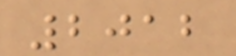2012
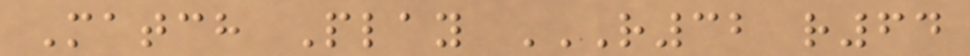Match Play R32 R64
